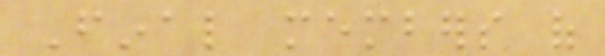Final members of
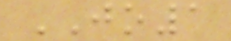JO1
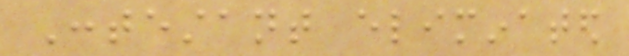Contestant eliminated
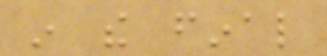in the final
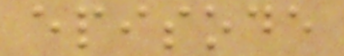episode
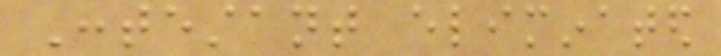Contestant eliminated
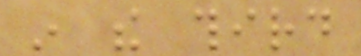in the third
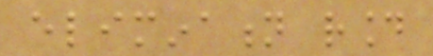elimination round
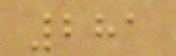281
